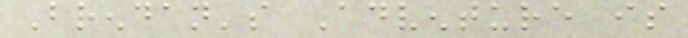Brendan's Adventure is
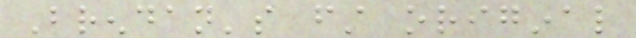Brendan's first original
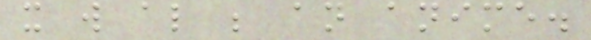it will also be an anime.
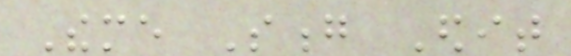Theme Song Edit
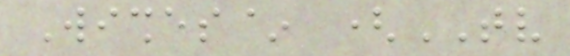Wishes~ (TV
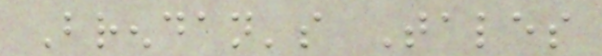Brendan's Tales
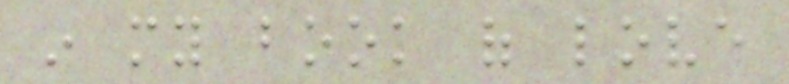in my book of love
